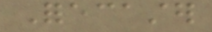Forecaster
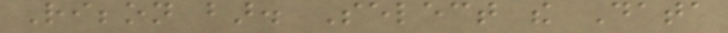Ribbon bar. Select the Data
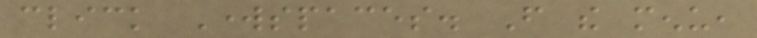click Workspaces. From the menu,
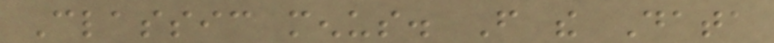Classic menus. From the Data
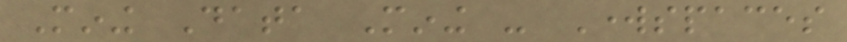Mining Data Mining - Workspaces
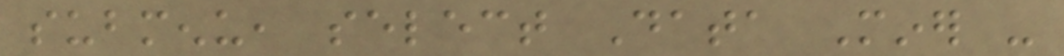submenu, select Data Miner -
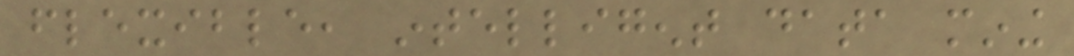flexible, intelligent data mining
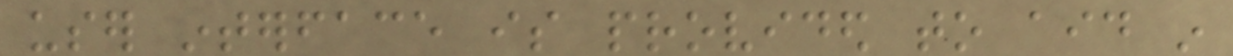user interface is provided to aid in
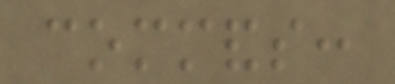commands:
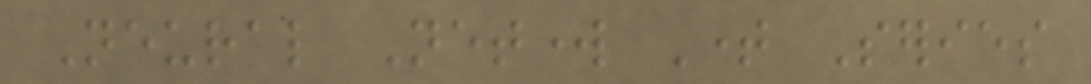Neural Network Time Series
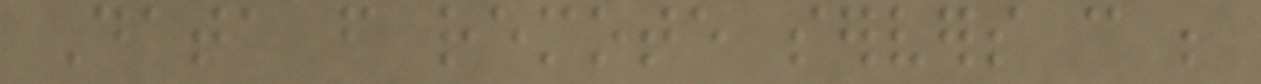Data from remote servers can be
